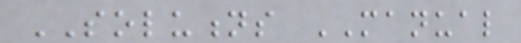SOLUTIONS MANUAL
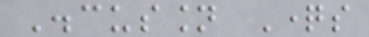Discussion Questions
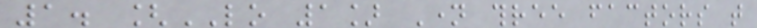1. [LO 1] Name three factors that
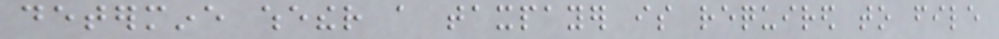determine whether a taxpayer is required to file
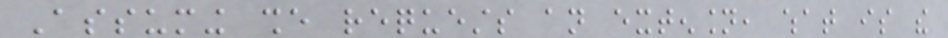Assuming she requests an extension, what is the
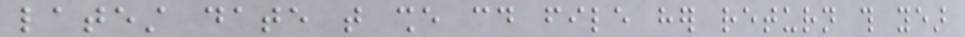latest date that she could file her return this year
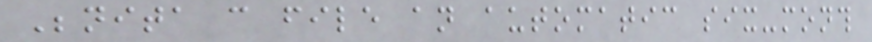Benita can file an automatic six-month
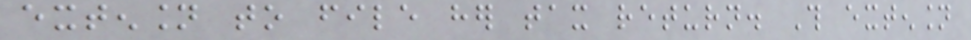extension to file her tax return. This extension
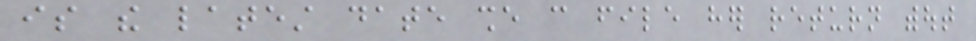is the latest date she can file her return without
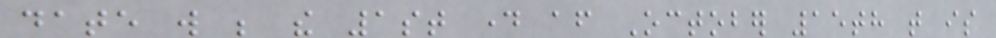date will be the 1st day after October 15th that is
